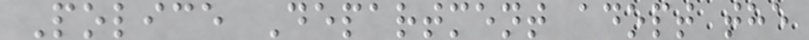Police Department adopt the
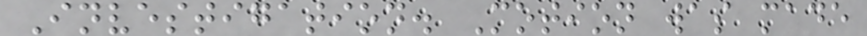Investigation. Motion was made
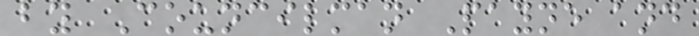by Councilman Payne and
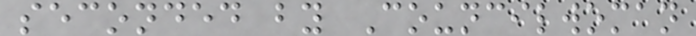seconded by Councilwoman
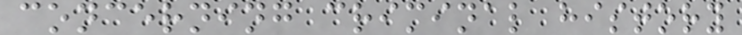concerning criminal history
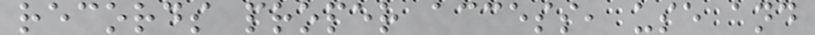records proper access, use and
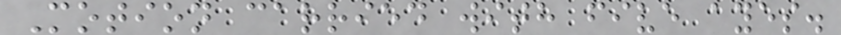Motion carried with five ayes.
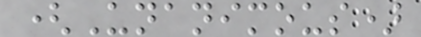(Unanimous)
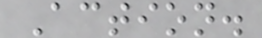Action.
